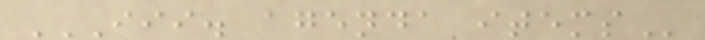III. AGENDA ITEMS
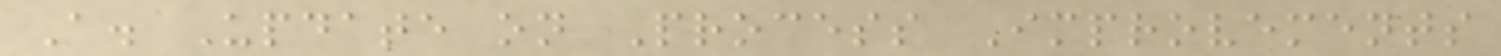A. Update on Process Improvements
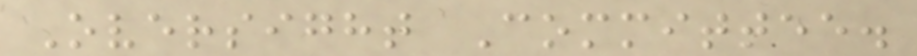Oversight Committee.
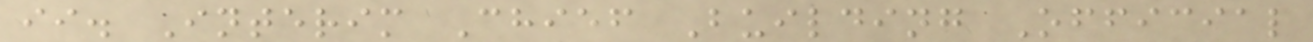ii. Interim Chief Building Official
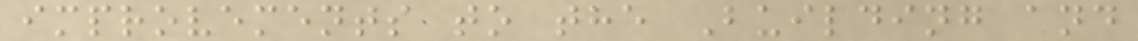improvements to the Building and
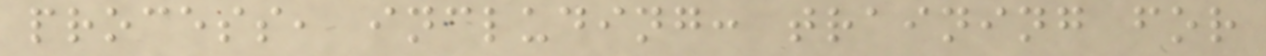process, including: training for
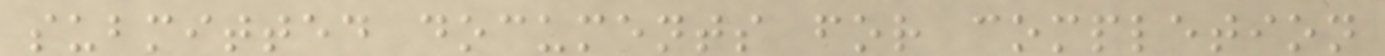submitted documents for completion
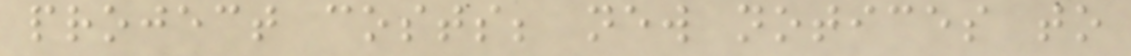project costs; new notices to
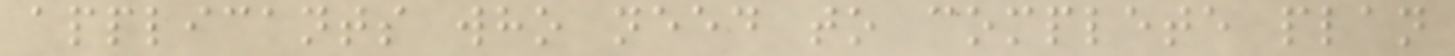applicants who need to complete plan
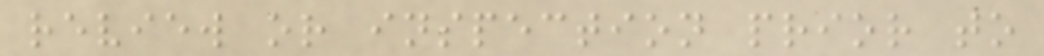review or inspection prior to
